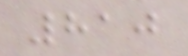810
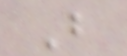B
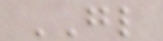GL
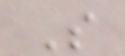S
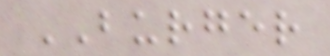BURGER
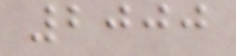2000
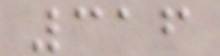316
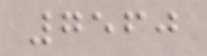7560
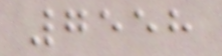7558
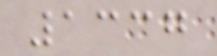1337
